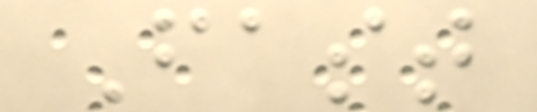Fast
